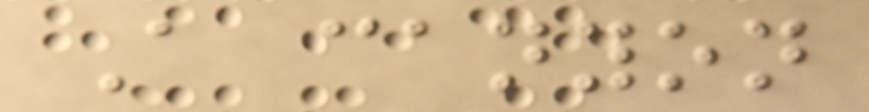A canyon
